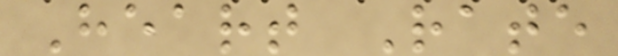Heart Rate
